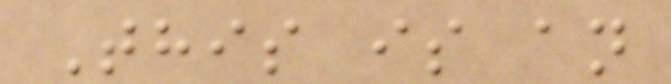This is an
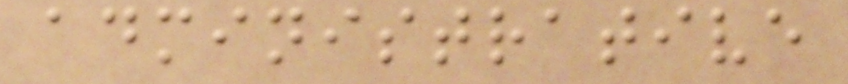administrative
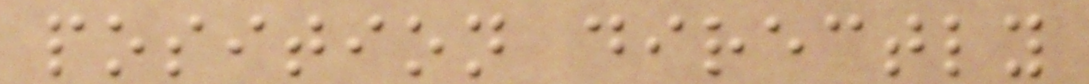position directly
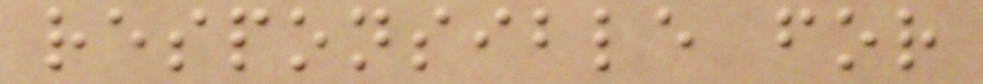responsible for
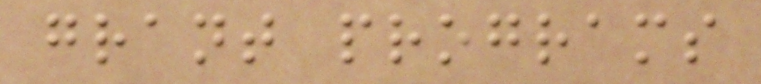grant programs
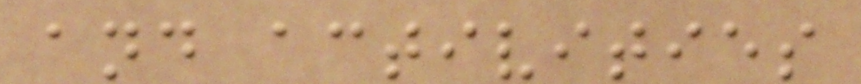and activities
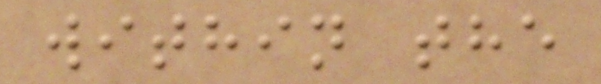within the
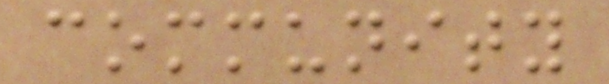community
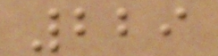229
